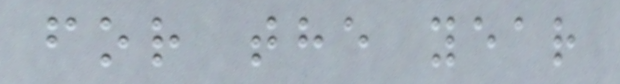for the year
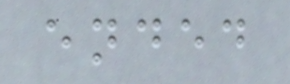ended
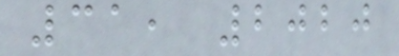31, 2020
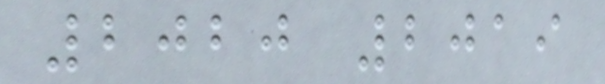2020 2019
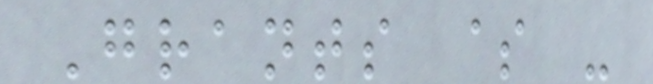Grants $ -
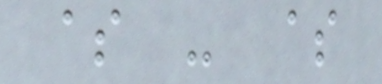$ - $
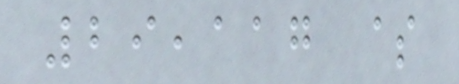29,117 $
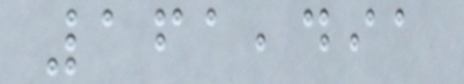161,491
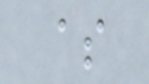$
